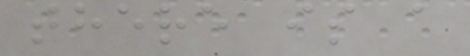there is a
